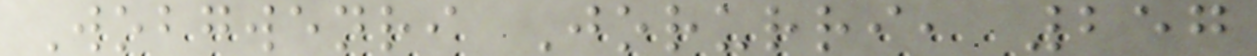Wobgwenri Jorurri, 257
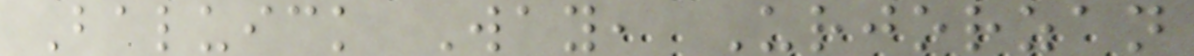Baluick Way, Urjorzan
